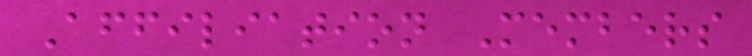Affiliation Members
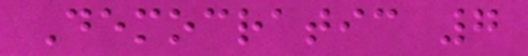Democratic 7
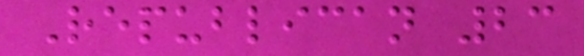Republican 23
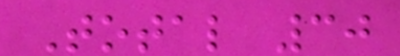Total 30
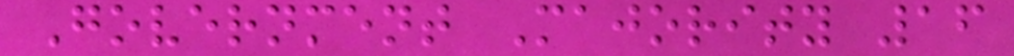Government Majority 16
